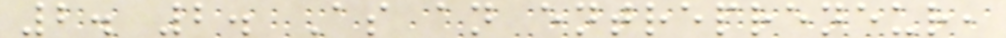2. 2. As an entrepreneur,
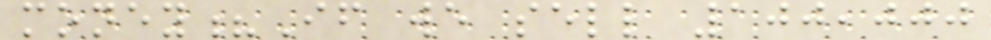money?If we sell 100,000
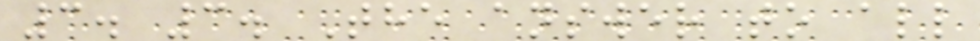3. 3. The answer to all
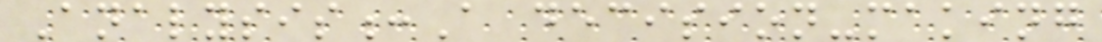Analysis:A decision-making
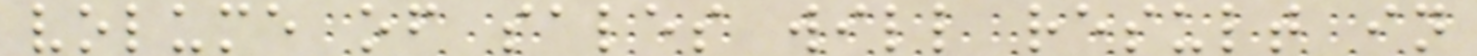volume of sales will result in
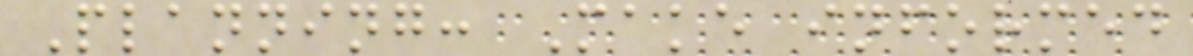Planning: Make informed
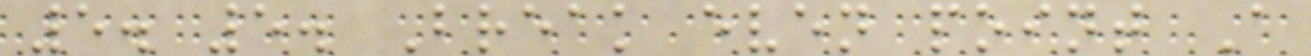5. 5. Break even point A
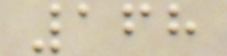168
